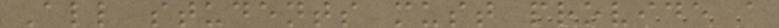All students must provide a
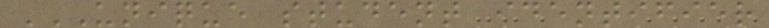UNIQUE STUDENT IDENTIFIER
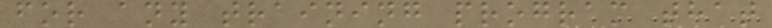for any training program that
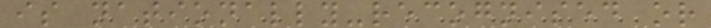is nationally-recognised or
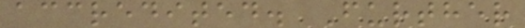accredited. Further
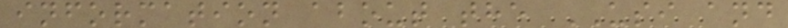information about the USI and
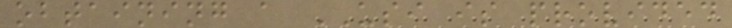obtaining a USI is provided
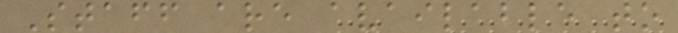Staff are available to
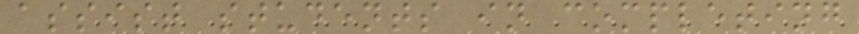assist students in completing
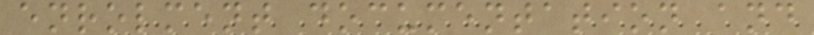enrolment documentation and
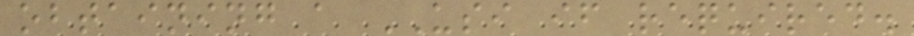obtaining a USI if required.
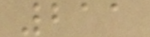211
